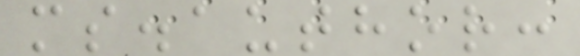ms.author:
